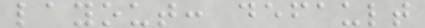layout: default
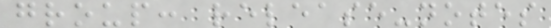group: release-notes
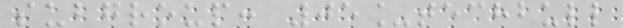subgroup: 05_techbull
